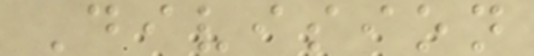Division
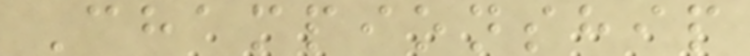Championship
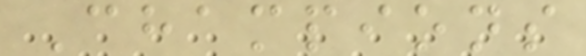Champions
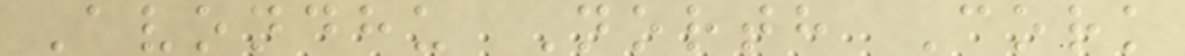Avondhu North Cork
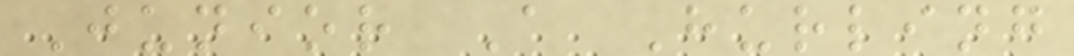Junior A Hurling
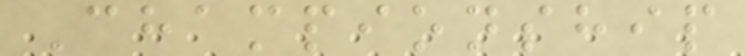Championship
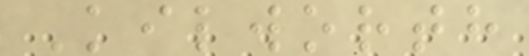Kilworth
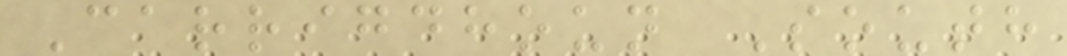Carrigdhoun South
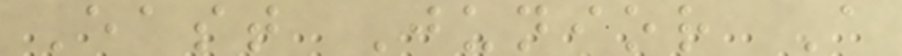East Junior A
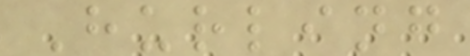Hurling
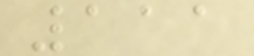111
